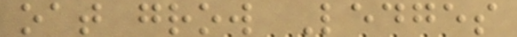oat grow Ledges
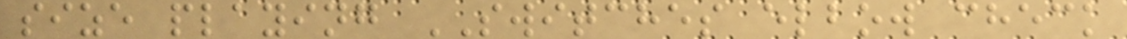size playing SWITCHES elbow check
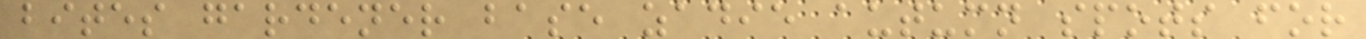bites gardener base zadie autumn spots for
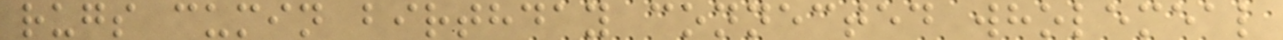rugs cumin birthday connected wholemeal
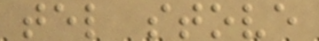tel stove
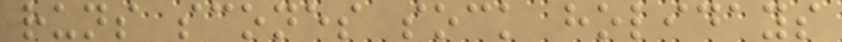runs scones sock holidays
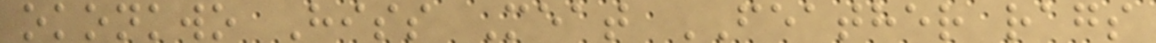okonkwo Hiss Meat FEATHER rags
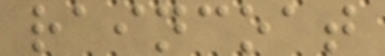raincoat
